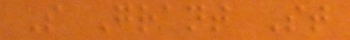S Grant St
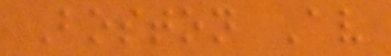Boston Av
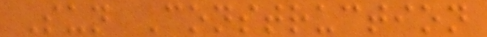Sun Construction
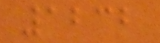1232
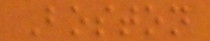Boston
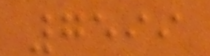7599
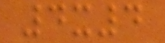4x4
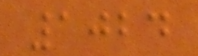1024
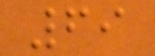69
